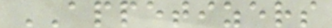APPETIZERS
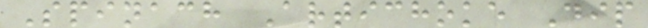Spinach Artichoke Dip
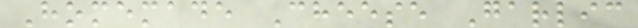Homemade Cheese Garlic
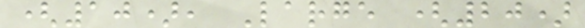(10), Large (20)
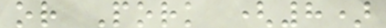or Pork (8)
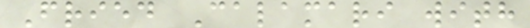Fried Calamari with
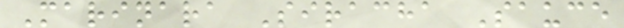Marinara Siracha Sauce
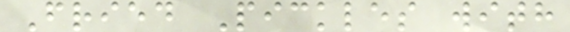Fried Pickles with
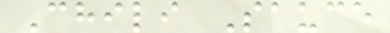Chili Sauce
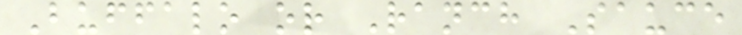Buffalo or Ranch Sauce
